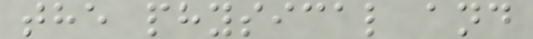the physical and
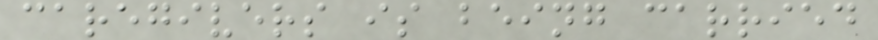caregivers is being carried
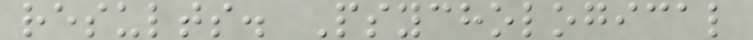results. Psychological
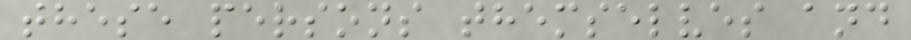these persons themselves and
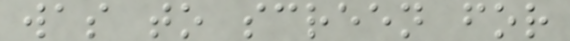was to screen for
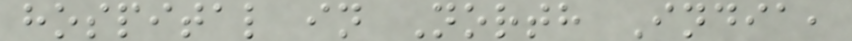hospital in North India,
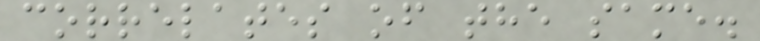correlates of the same.
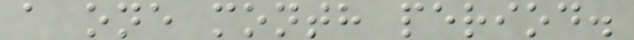a one month period.
